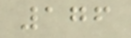176
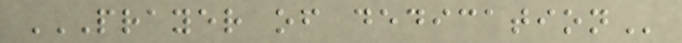PRAYER OF DEDICATION
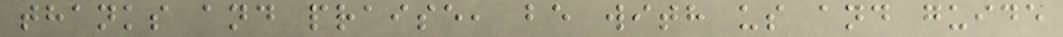thanks and praise, be with us and guide
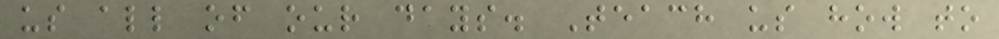us all of our days. Teach us how to
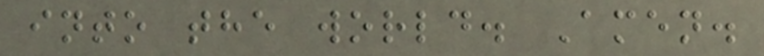into the world. Amen.
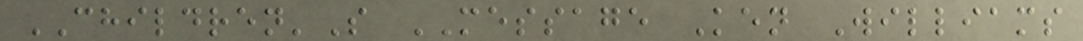CHILDREN'S MESSAGE Ken Williams
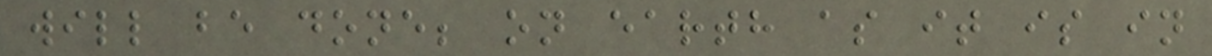will be done; on earth as it is in
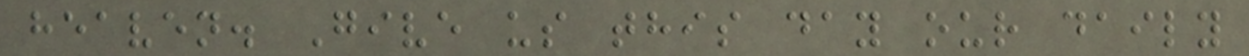heaven. Give us this day our daily
